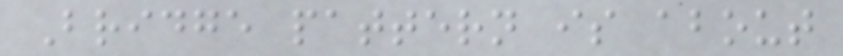Bridge pattern is about
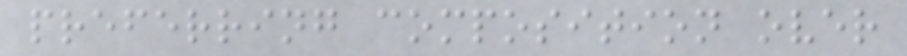preferring composition over
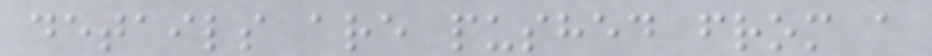details are pushed from a
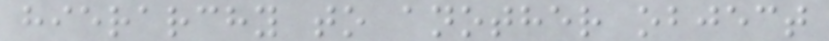hierarchy to another object
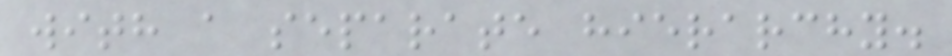with a separate hierarchy.
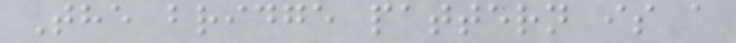The bridge pattern is a
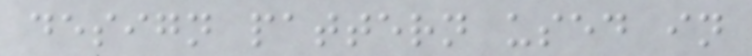design pattern used in
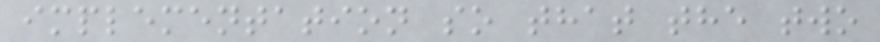implementation so that the two
